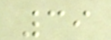39
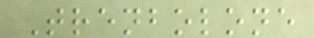Trenbolone
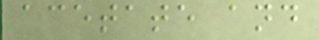acetate and
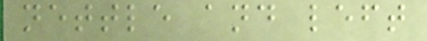nettle and left
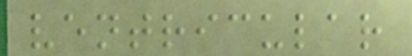ventricular
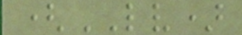(LV)
